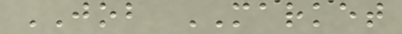JOB MARKET
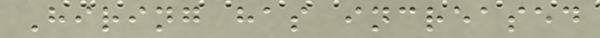Hiring has increased
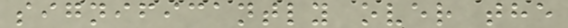significantly over the
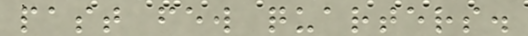past few quarters.
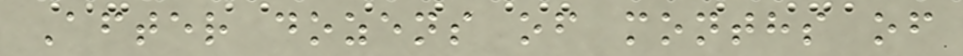After dozens of months of
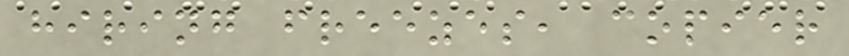hiring freezes, copier
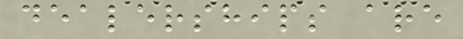dealerships are
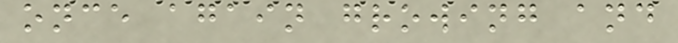once again growing and
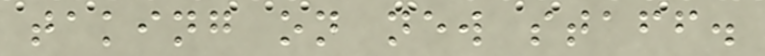taking on new staff.
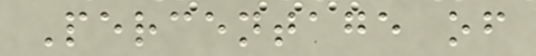Percentage of
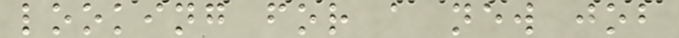looking for a new job
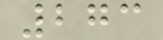273
